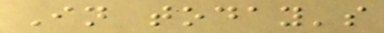In today's
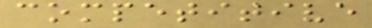competitive
